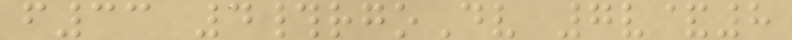f33 4#rgoDv 7v&8
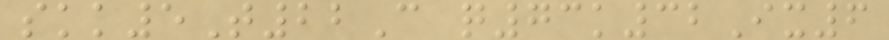skk5T22C q73k32Ix6
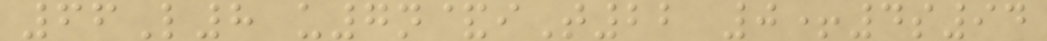66L8 u7n&iT22 0+4s94
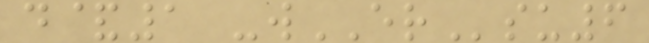d&1 -wERsu6
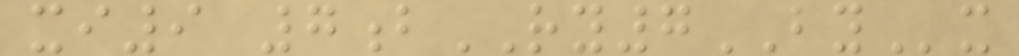xi9 7bRY7BYx
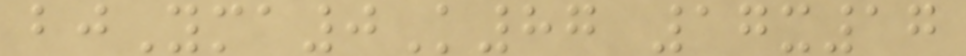bjYma0K87 17x17
